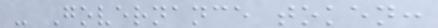- Governance token:
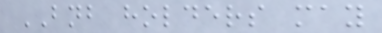BNB holders may
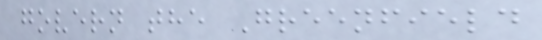govern the Greenfield
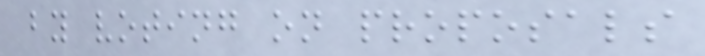by voting on proposals
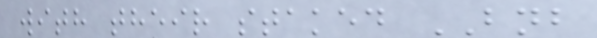with their staked BNB
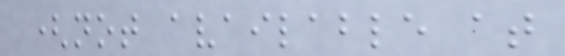(not available at
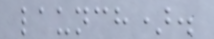launch).
